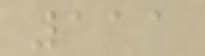111
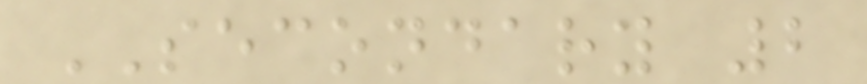SECONDARY 2
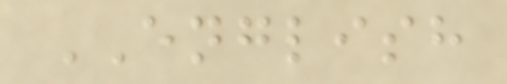ENGLISH
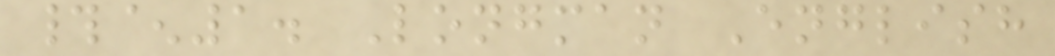#^1. Longman English
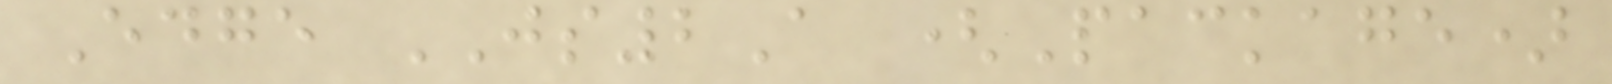Edge JS2A (Package)
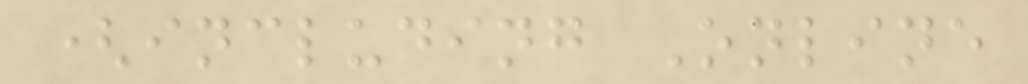(including Online
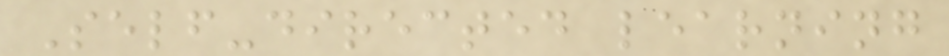Self-directed learning
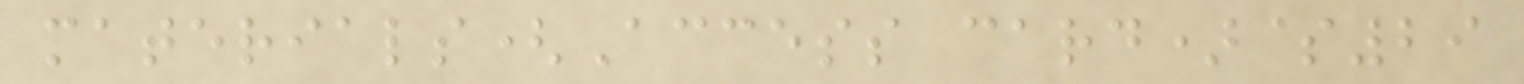materials(Access card)$29
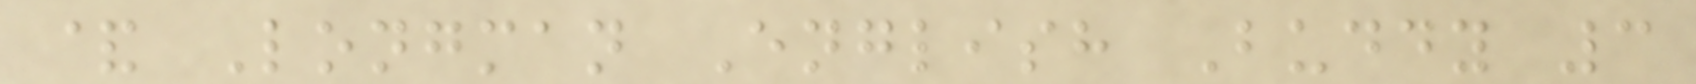& Longman English Buddy 3
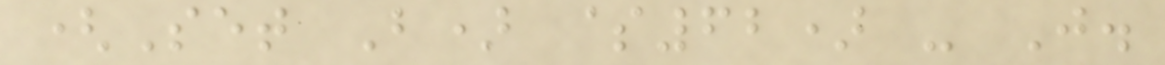(Set B) $62) - J.
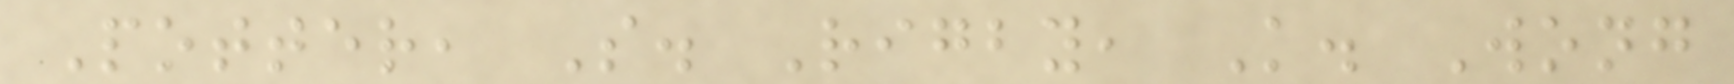Potter, S. Rigby, K. Wong
